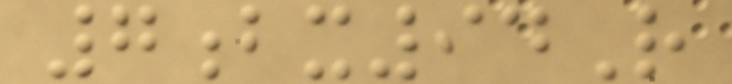7bx94R
